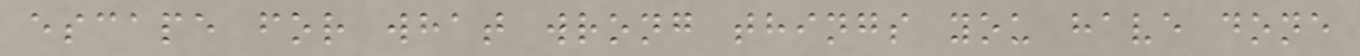escape for what wrong things you have done
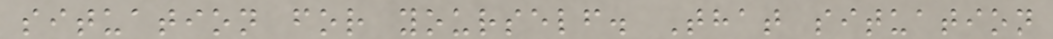situation for yourself. That situation
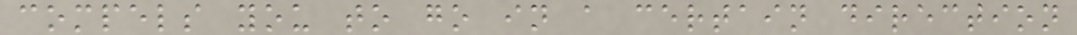compels you to go in a certain direction
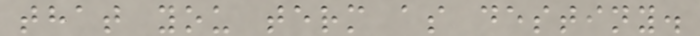that you term as destiny.
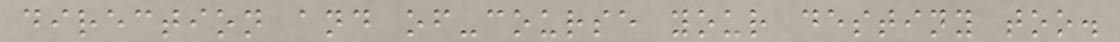direction and of-course your destiny too.
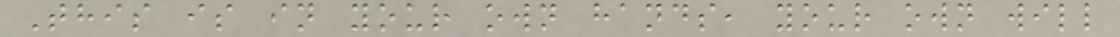This is in your own hands, your own will
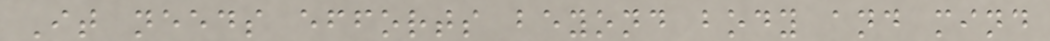It needs efforts beyond body and mind
